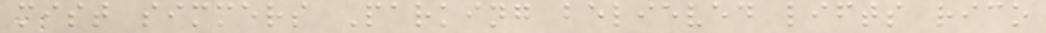mist simmers Parking believed lifts rico
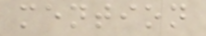mention
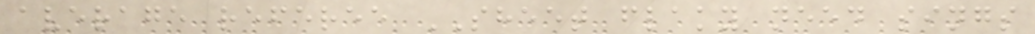average referee SHEET flaky need sings
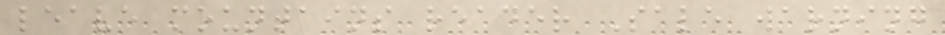leave mountains reader Sale warning
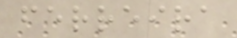ferreira
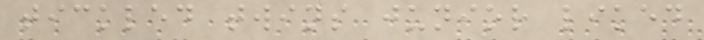tickled twins junior liked
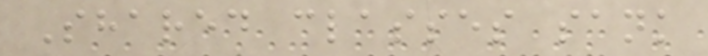Shared classes sank
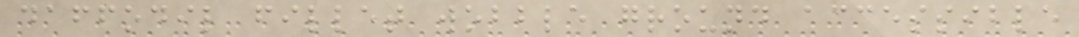daffodil fillet wobble ground accessible
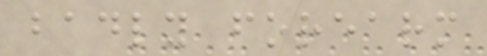badly forearm
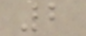2
